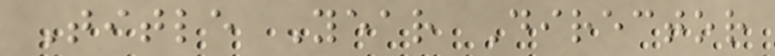Title Year Director
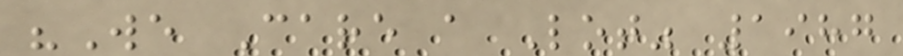"We Care a Lot" 1987
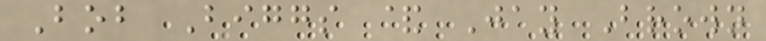Bob Biggs & Jay Brown
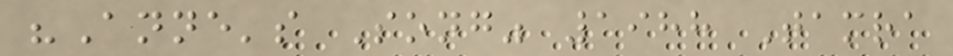"Anne's Song" 1988 Tamra
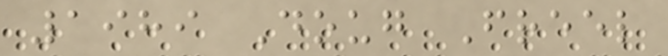1989 Doug Freel
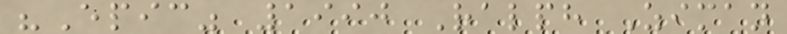"Epic" 1990 Ralph Ziman
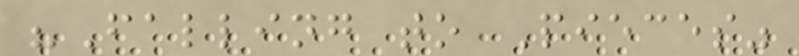"Falling to Pieces"
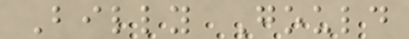Billy Gould
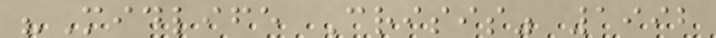"Midlife Crisis" 1992
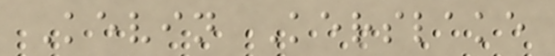Kevin Kerslake
